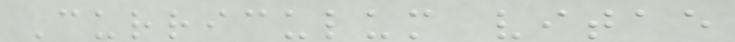Curriculum vitae
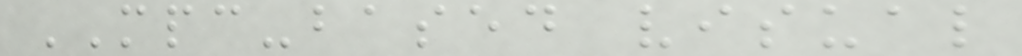MPC-based visual
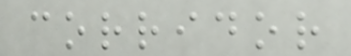corridor
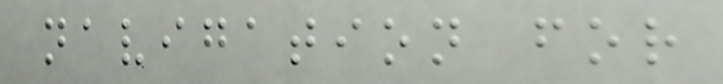navigation for
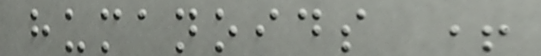humanoids +
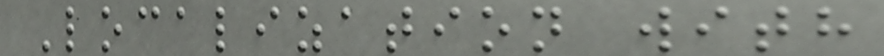Localization with
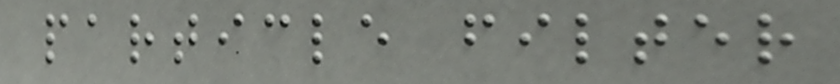particle filter
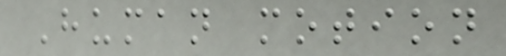Human motion
